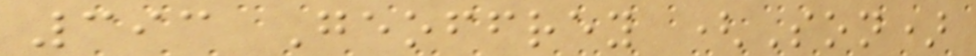393 Geoffrey (Son)
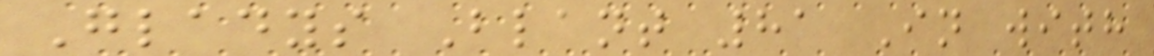Gladys Blant 81 In with
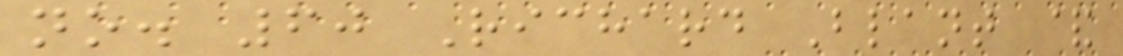no. 60 Richard Blant &
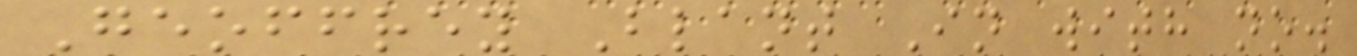Geoffrey Blant In with no.
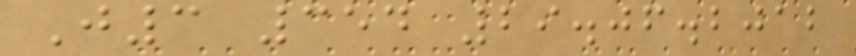J3 354 29.06.2012
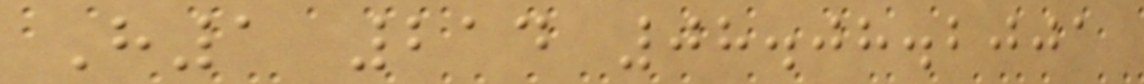H1 214 08.08.2001
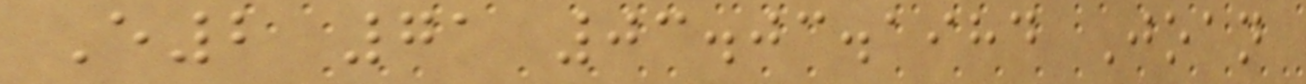E2 71 03.03.1984 Joan
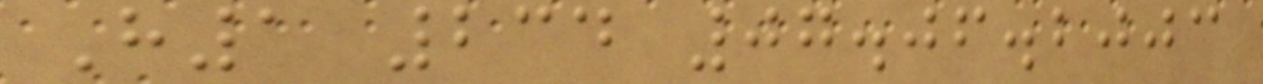H1 234 07.06.2003
